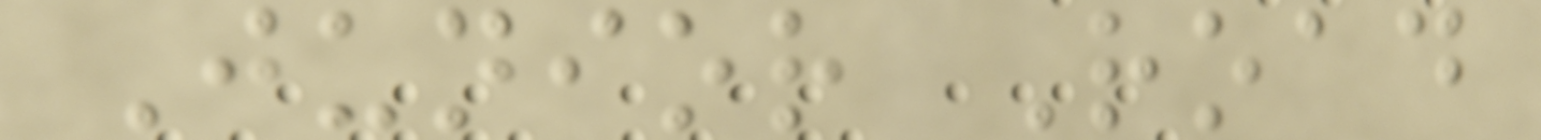Junior Road
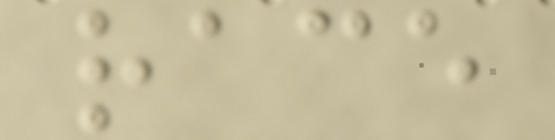race
